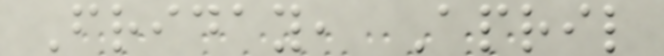Friday, April
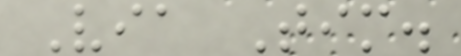Via Tim.
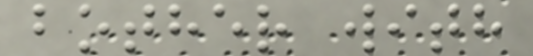bother with
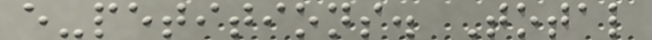e-petitions. Total
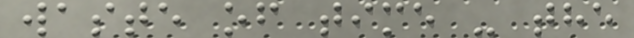waste of time - the
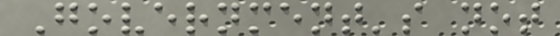Government's not
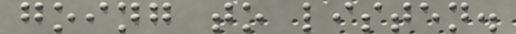going to listen.
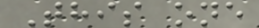This one
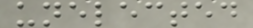unelected
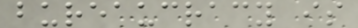bureaucracy is
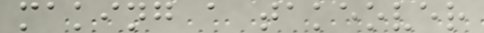making a takeover
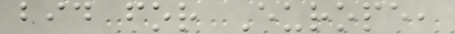bid for Europe,
